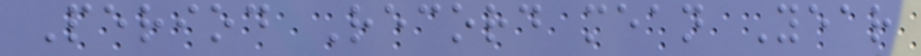Period Record mean Year
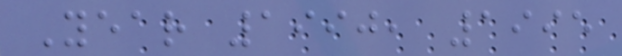Year 1990, 1995
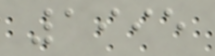1995
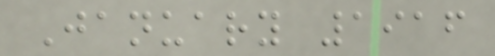January 1916
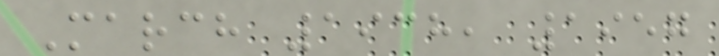March 1938, 1957
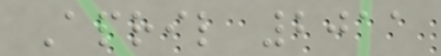April 2011
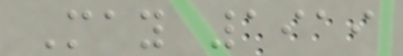May 1919
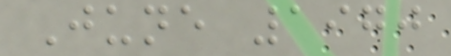June 1970
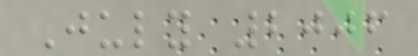July 2006
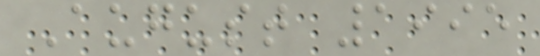August 1995
